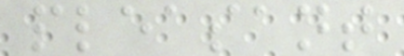pleasant
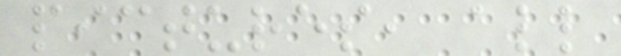pictures, all
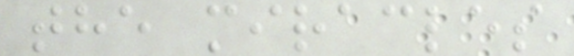the miracles
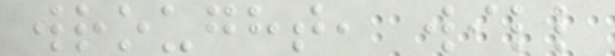wrought, will
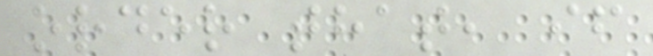order that, if
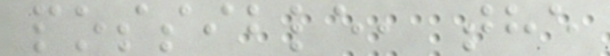possible, the
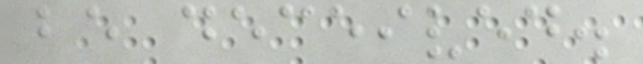be deceived.
